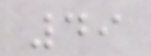49
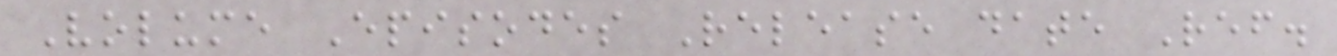Volume Episodes Release date Ref.
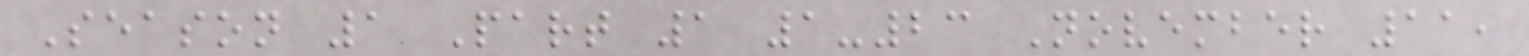Season 1 Part 1 1-23 November 11,
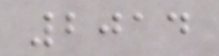2014
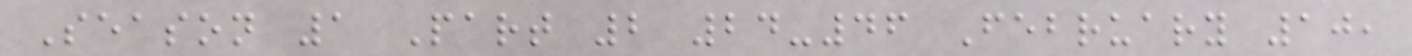Season 1 Part 2 24-46 February 10,
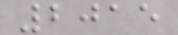2015
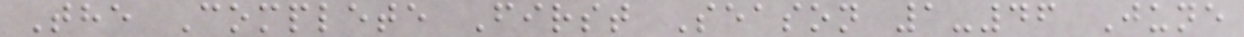The Complete First Season 1-46 June
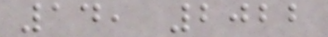14, 2022
